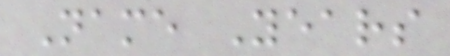Name Years
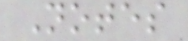Notes
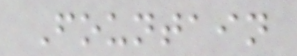Fountain
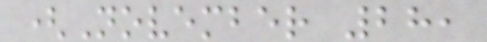(November 28,
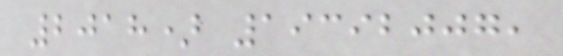2018) 19392007,
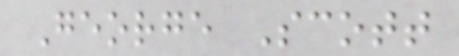George Scott
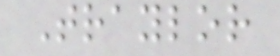Traylor
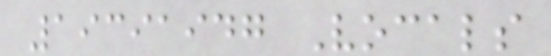19391947 Vocals
